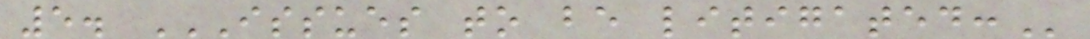5. ISSUES TO BE LITIGATED:
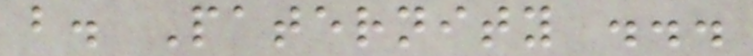b. Paternity ...
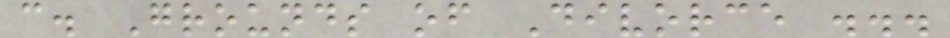c. Grounds of Divorce ...
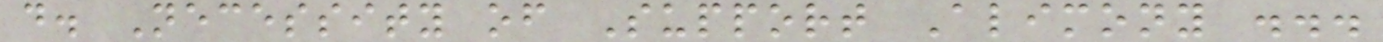d. Necessity of Support Alimony ...
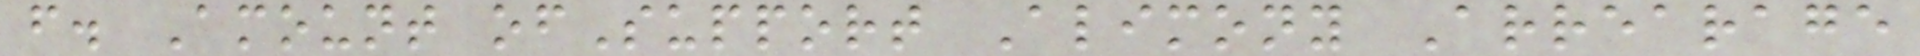f. Amount ofSupport Alimony Arrearage
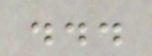...
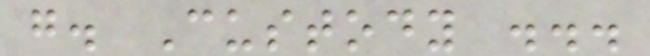g. Custody ...
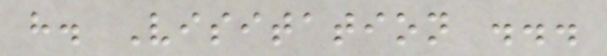h. Visitation ...
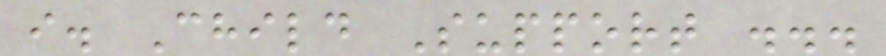i. Child Support ...
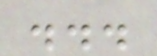...
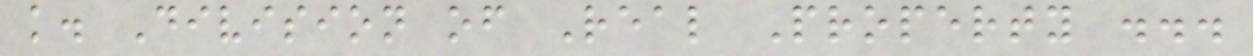k. Division of Real Property ...
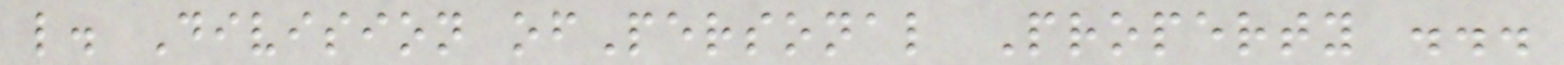l. Division ofPersonal Property ...
